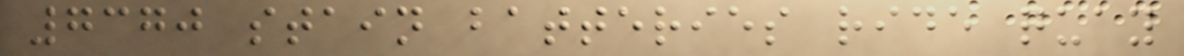7370 stain batteries ride quay
